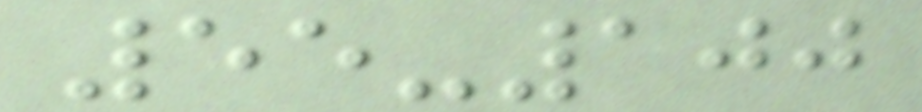55-100
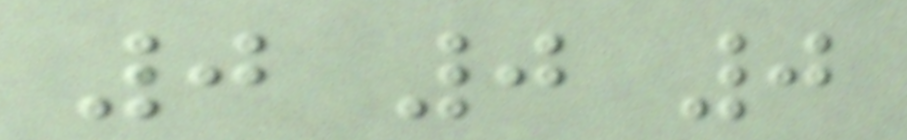0 0 0
